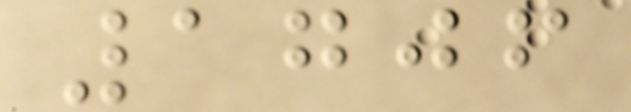1706
